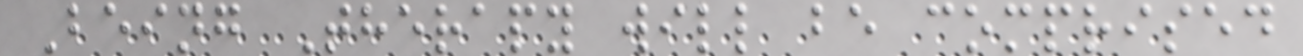Being Therapy will be comprised
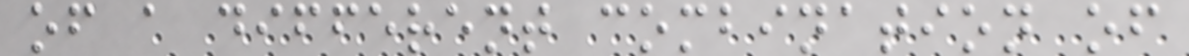of a different combination of
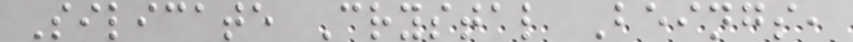Silicate Crystal Beings,
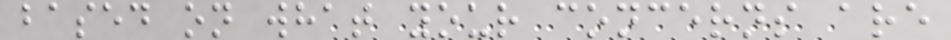based on what your concerns are
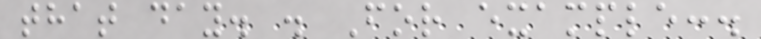that day. . For example:.
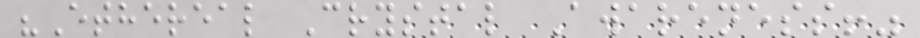"Ethereal Crystal Awareness!"
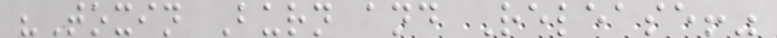"Toxin Burn and Release!"
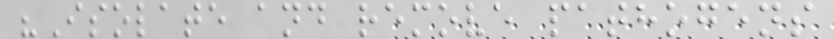"Isolate and remove pathogens
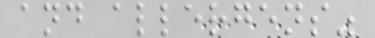and allergens"
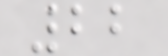22
